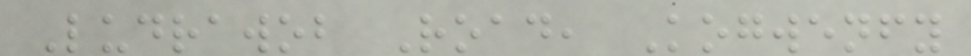Ludrawob Road, Kogwenfy
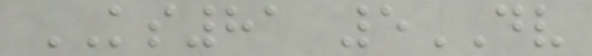KS81 5DV
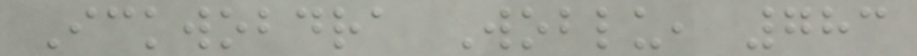Ickwobdra Woblu, 783
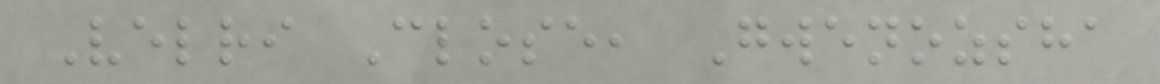Velri Close, Gwenozsha
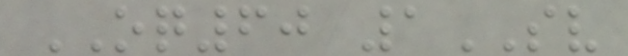OQ60 1SV
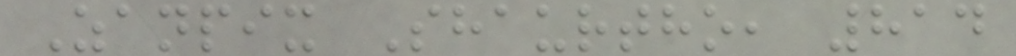Zanpix Shaurtho, 814
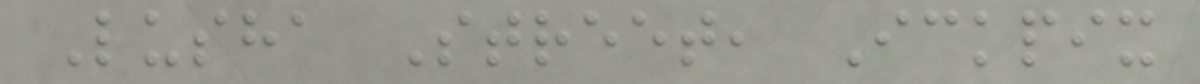Lusha Street, Ickpix
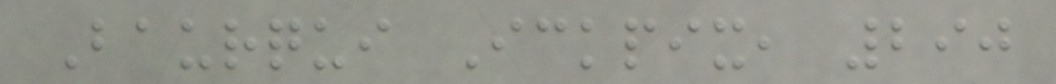Baurqui Ickpix, 290
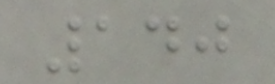140
